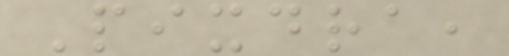Pixdra,
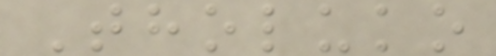Tholuko
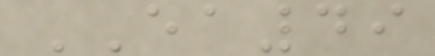EA49
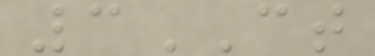3CT
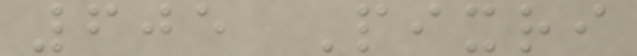605 Pixri
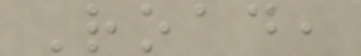Road,
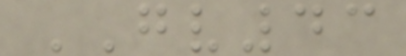GV43
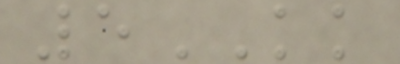5KK
